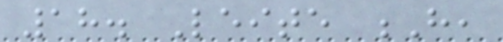18. Leite H,
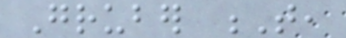Gruber T,
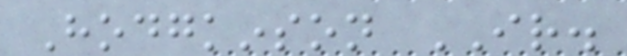Hodgkinson IR.
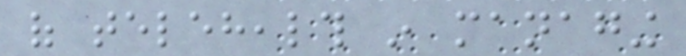of telehealth in managing
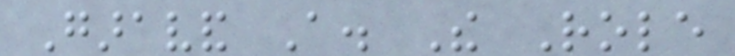Garavand A. The Role
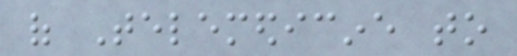of Telemedicine to
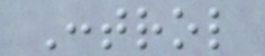Control
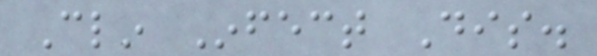Clin Infect Dis.
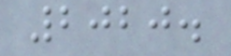2020.
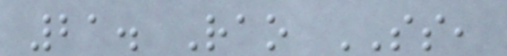21. Rao SS,
